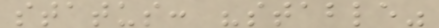status: "stable"
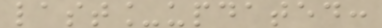last_updated:
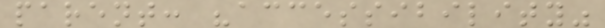parent: "accessibility"
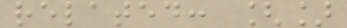related: []
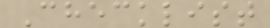Checklist
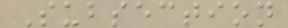Subsection
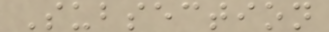Subsection
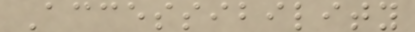Accessibility
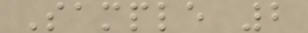Sample 2
